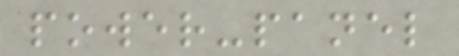power-panel
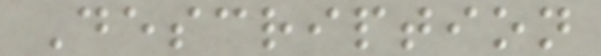Description
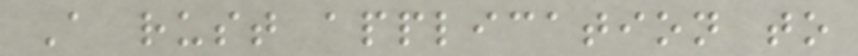A rust application to
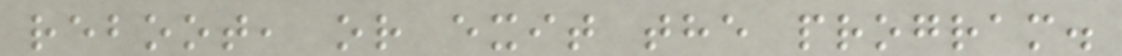reboot, or exit the program.
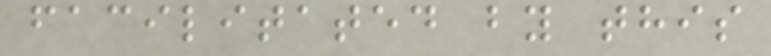facilitated by this
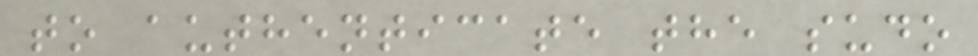to authenticate the sudo
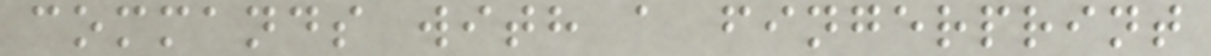commands with a fingerprint
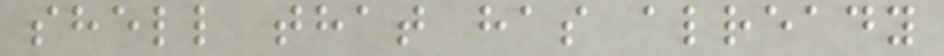shell that has already
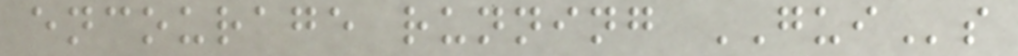encourage running GUIs
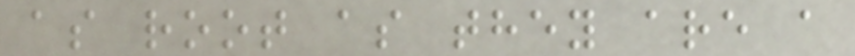as root as they are a
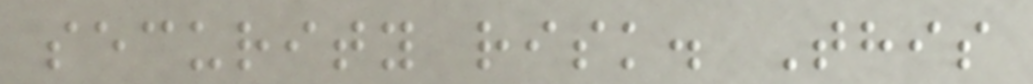security risk. This
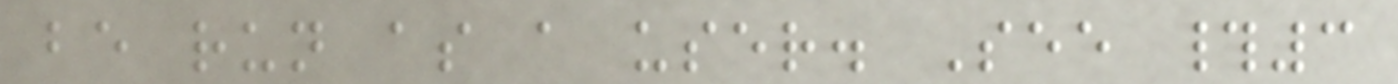be run as a user. See #3
